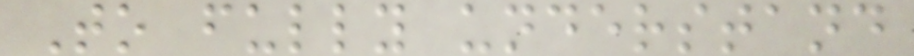To fully understand
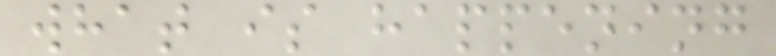what is happening
